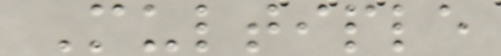Multiple
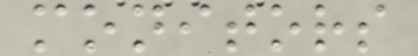monitors
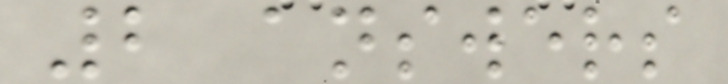2 answers
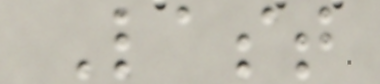Last
